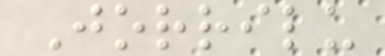Jorrilu
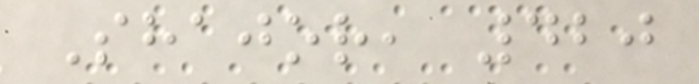Shajor, 420
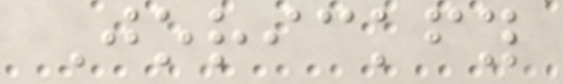Jorickfy
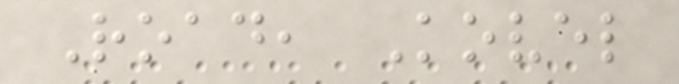Road, Kovel
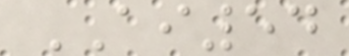AI54
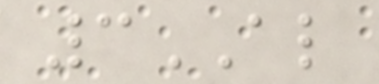3AL
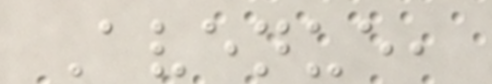Avenue,
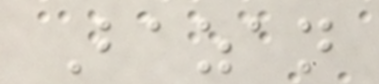Bazan
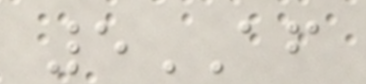5AF
